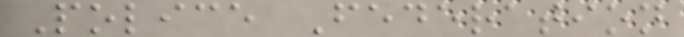Police Federation
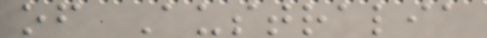of Australia
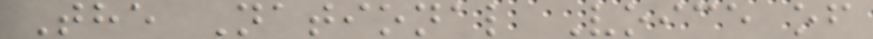The National Voice of
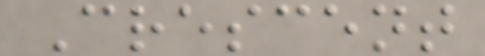Crescent
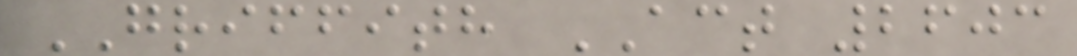GRIFFITH ACT 2603
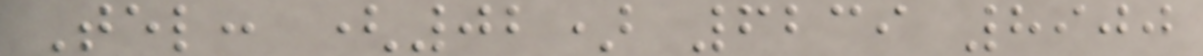Tel: (02) 6239 8900
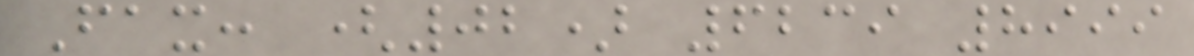Fax: (02) 6239 8999
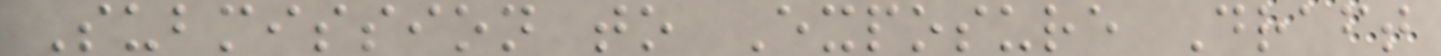Submission to Exposure Draft
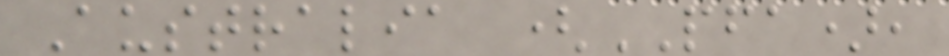Australia (PFA),
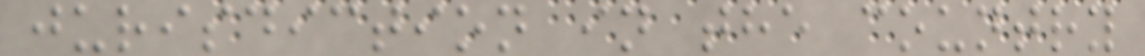jurisdiction in the country
